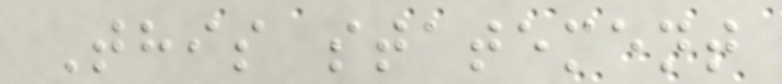This statement
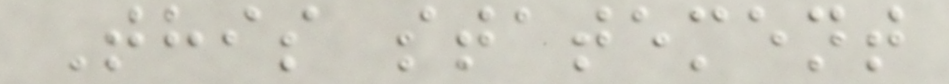This statement
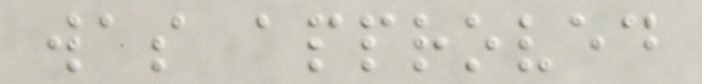was approved
